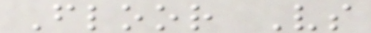Floor Vs
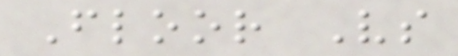Floor Vs
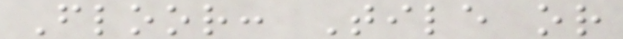Floor: Tile or
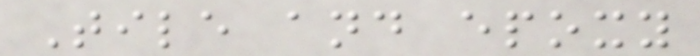Tile and epoxy
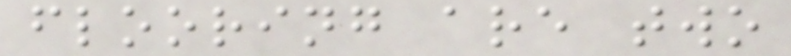flooring are two
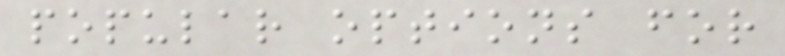popular options for
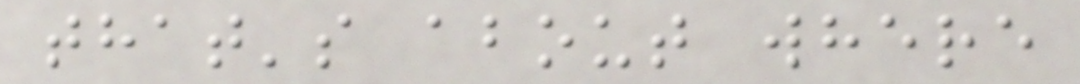that's about where
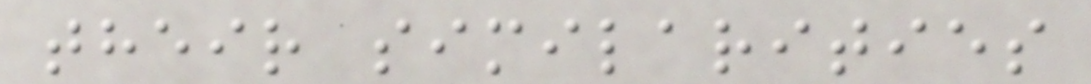their similarities
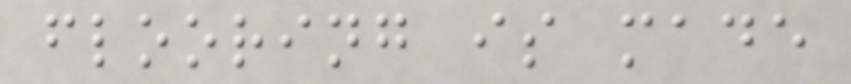flooring is made
